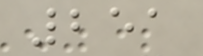251
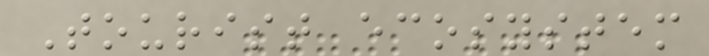Tourist ecosystem
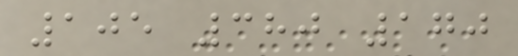105 380 170
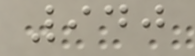940
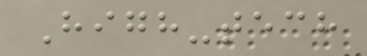High-tech
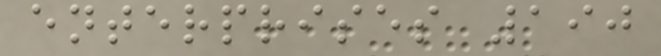enterprises 190
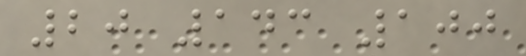20 143 100
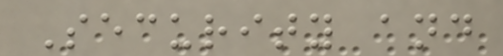Security and
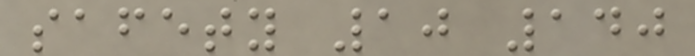safety 10 140
